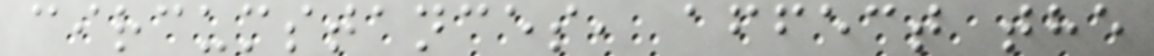circumstances, affect the
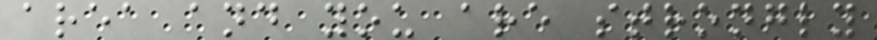area and you are strongly
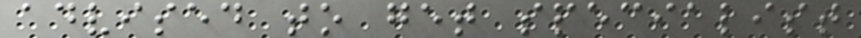advised to get specialist
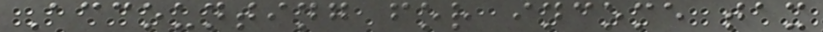Accounting for income tax
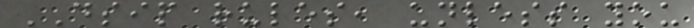DSIP rules, unless you
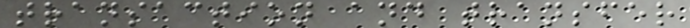transaction and transfer
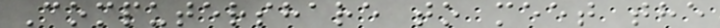Computershare to meet the
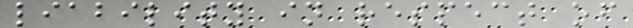liability in respect of
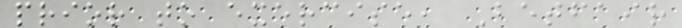prior to exercise, Betfair
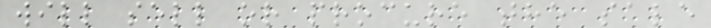will sell or procure the sale
